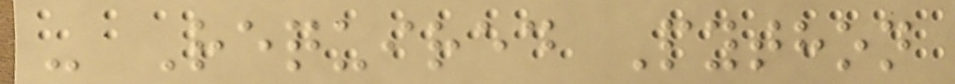- Required Python
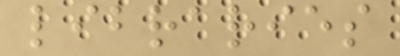libraries
